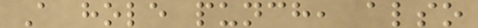A hole punch, also
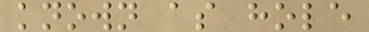known as hole
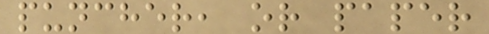puncher, or paper
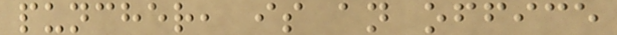puncher, is an office
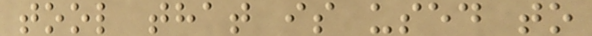tool that is used to
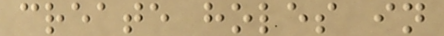create holes in
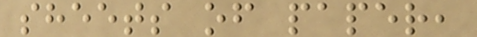sheets of paper,
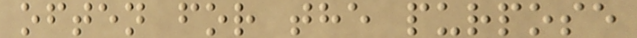often for the purpose
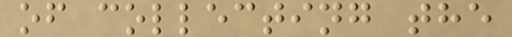of collecting the
